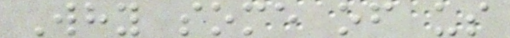Why some of us
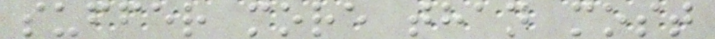suffer more than most
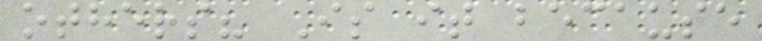others? Is it because
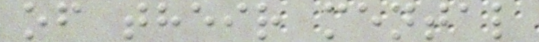of their mental
